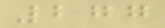277
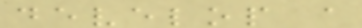develop a
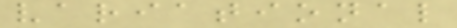variational
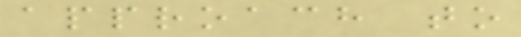approach to
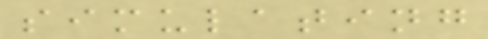simulating
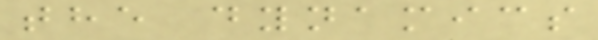the dynamics
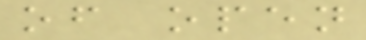of open
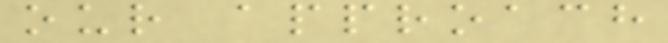our approach
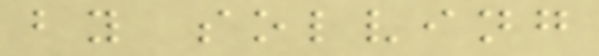by solving
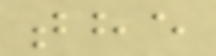the
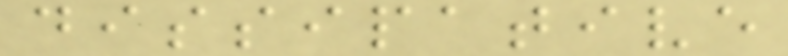dissipative
